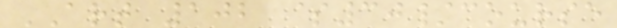ART 102 $30/course
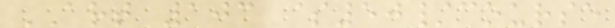ART 103 $50/course
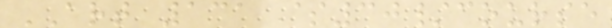ART 131 $30/course
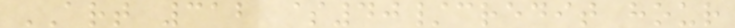ART 312 $40/credit hour
